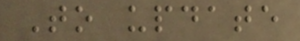To update
